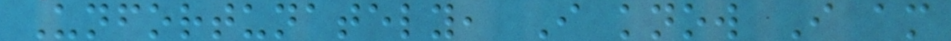Unfortunately, I know I am
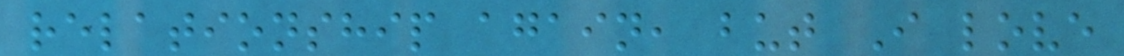relationship again, but I love
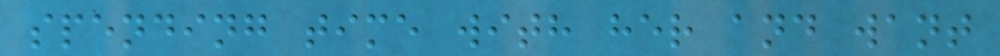spending time with her and want
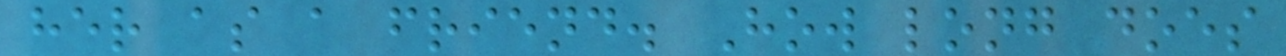her as a friend. How long does
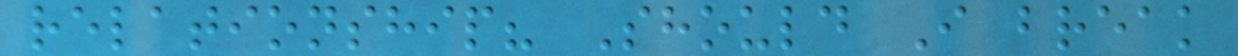relationship? Should I break
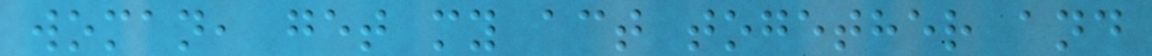woman, get my act together and
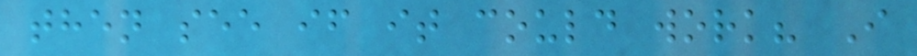then see if it could work? I
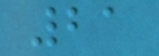21
